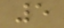5
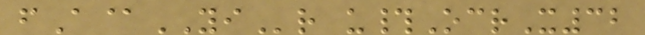fA@YIr u#OcrX32
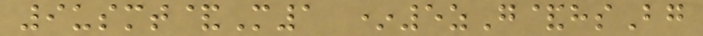9usmt&M1 *5zG&hsBg
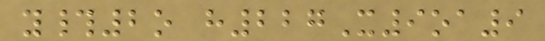y#2o h227X9oa9
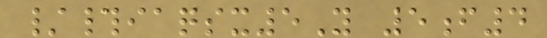/#iaqsx5Y 5f4
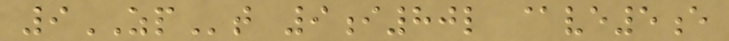9ZPt 9i80l @ve5e
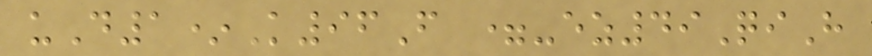uD1*K96F =-ez49QiH
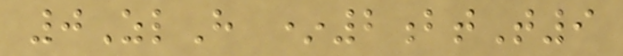0ZlH *2btT9
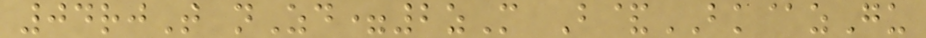04rjT nZd=2zM B&BK@zGu
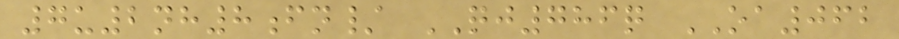7u2nh8fn/ QJ786q OA062
